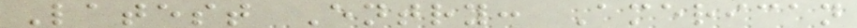Latest Entry: American
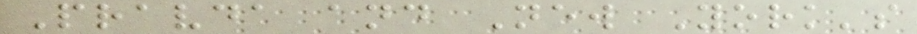Pravda and New York's
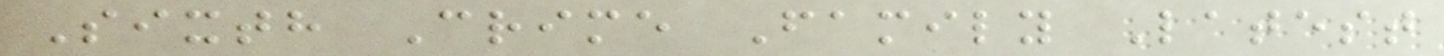Sixth Crime Family Latest
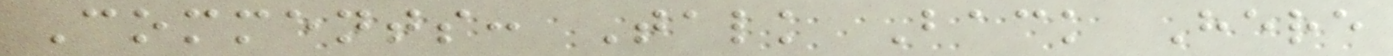Comments: Talk Back Here
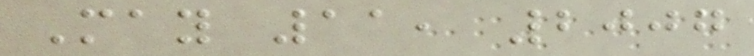May 11, 2007
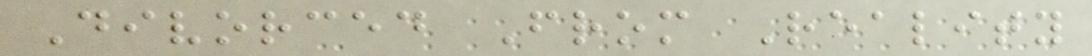Divorced From Reality
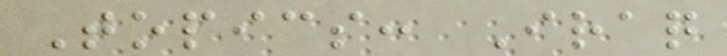Topics: Iraq
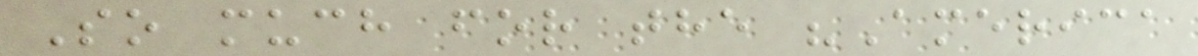So much for the "America
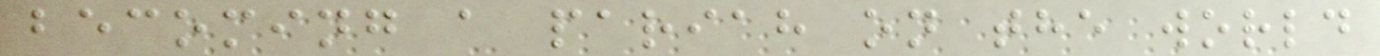becoming a pariah on the world
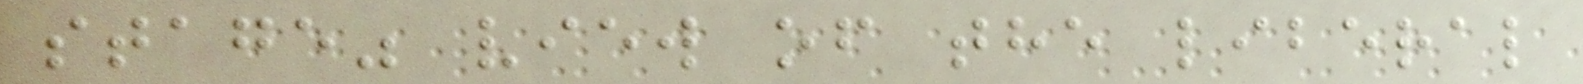stage" view of the liberal
